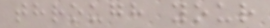through your
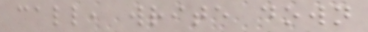call, write down
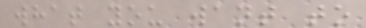what you want to
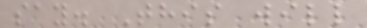say. This will
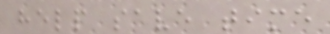help save time
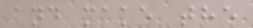and make the
